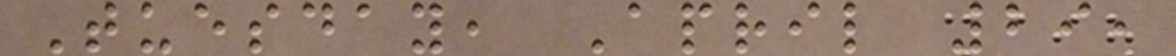Tuesday, April 29,
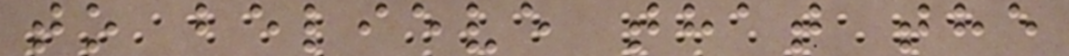to believe that the
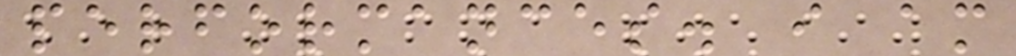performances. i am
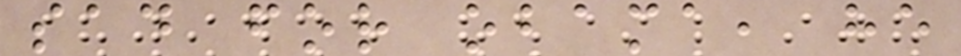sad for obama, he
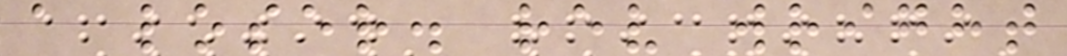a loser. rev wright
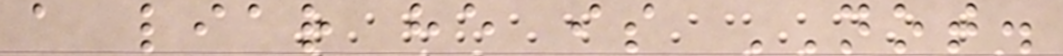a liar he is NOT.
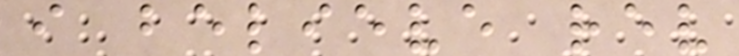i believe rev
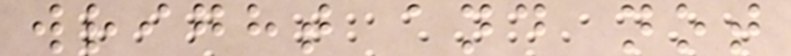wright and not
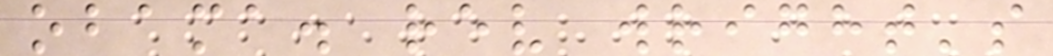obama. rev wright's
